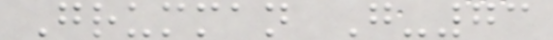Grumman G-73
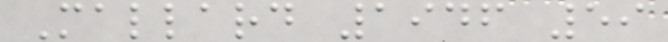Mallard 1946 59
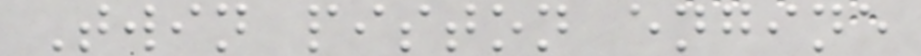Twin piston engine
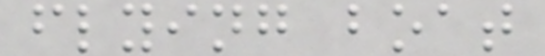flying boat
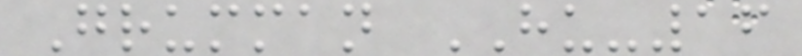Grumman HU-16
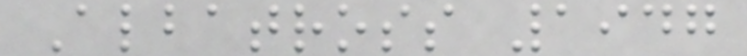Albatross 1947
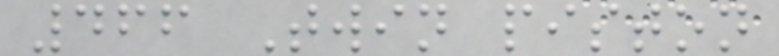466 Twin piston
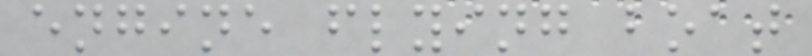engine flying boat
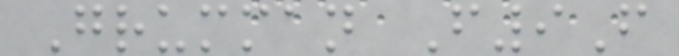Grumman F9F
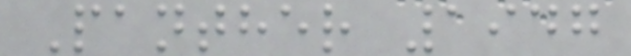Panther 1947
